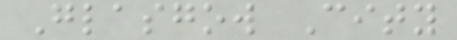Glasgow City
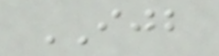IJB
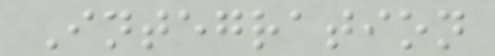Integration
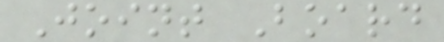Joint Board
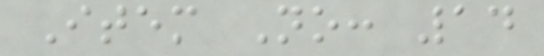Item No: 14
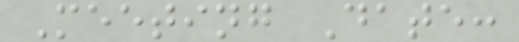Meeting Date:
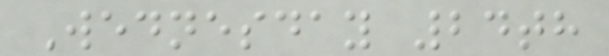Wednesday 24th
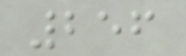256
